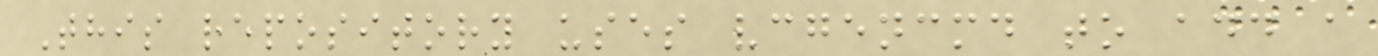This repository uses vcgencmd to add a
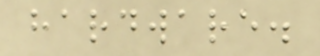hardware.
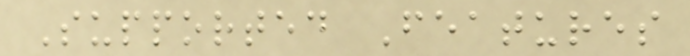Supported Features
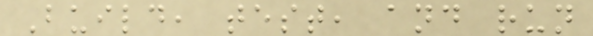Build, test, and run
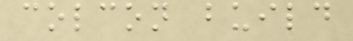colcon build
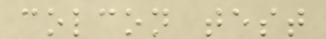colcon test
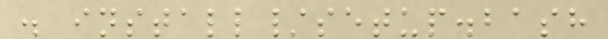. install/setup.bash
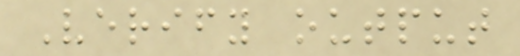Verify output
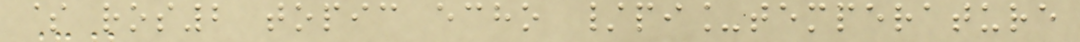$ ros2 topic echo /pi_temperature
